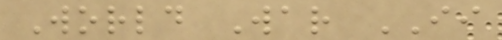World War II
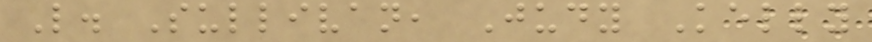L. Sullivan, Judy Kelly
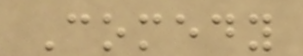Comedy
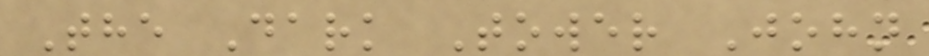The Dark Tower John
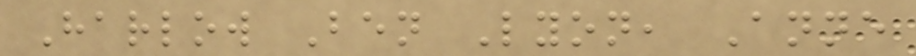Harlow Ben Lyon, Anne
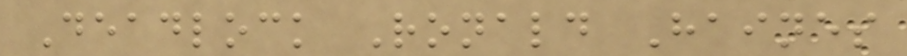Deadlock Ronald Haines
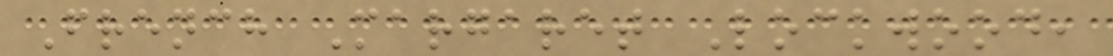French Margaret Lockwood,
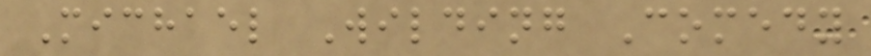Michael Wilding Comedy
